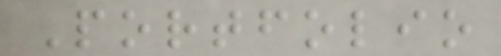Portfolio
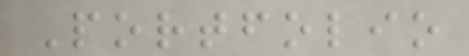Portfolio
